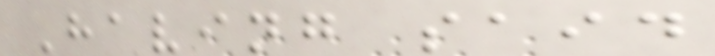Having said
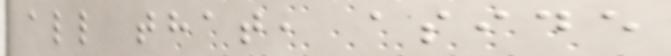all that, aside
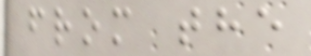from the
